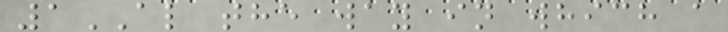1AL the way in which a
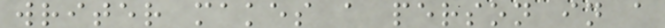writer makes a person in a
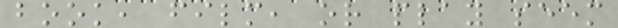book, film, or play seem
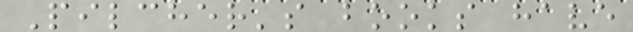Pilcher's books have
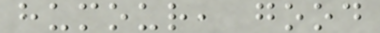humour, good
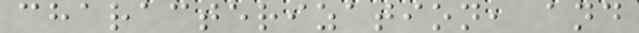characterization, and
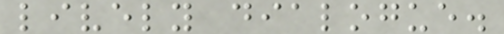lively dialogue.
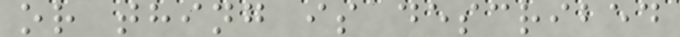or thing is described
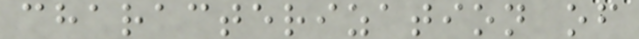characterization of
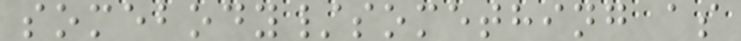somebody/something as
